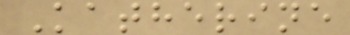Katherine
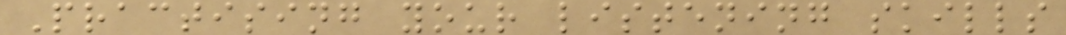Practising your listening skills
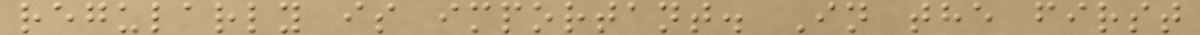regularly is important. In the first
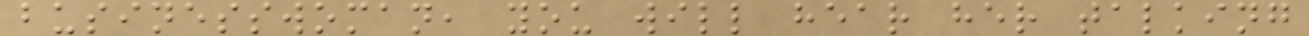businesswoman, you will hear her talking
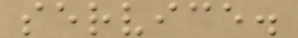service.
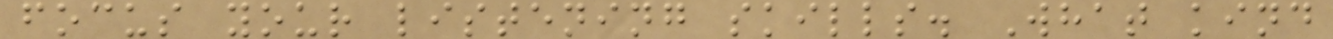focus your listening skills. What kind
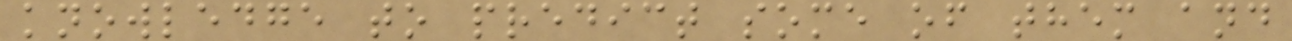knowledge to predict some of them and
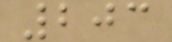203
